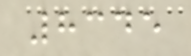8345
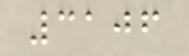3106
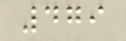479
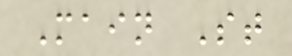Main St
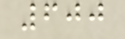600
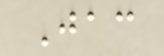Jac
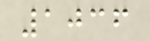1036
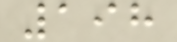198
